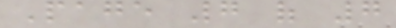Page 7 of 7
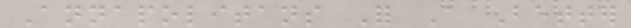Annapolitans For A Better
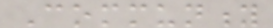Community
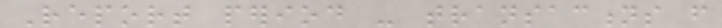Report period - transactions from
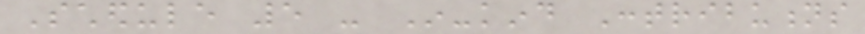Schedule 5 - In-kind Contributions
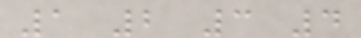1 2 3 4
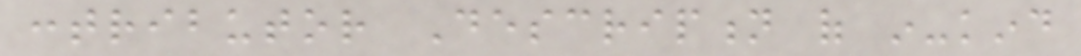contributor Description of in-kind
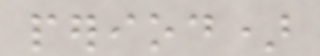period)
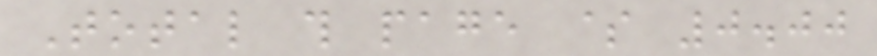Total this page $ 0.00
